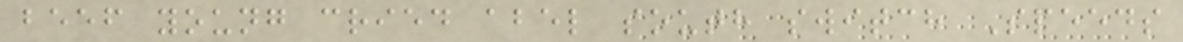beef young cried abel south switch Speeds
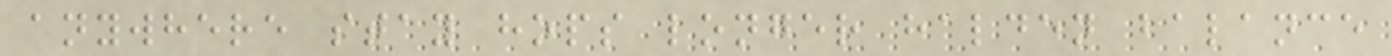anywhere stay hops longer halden balance
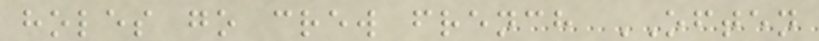holes go crew french OFTEN
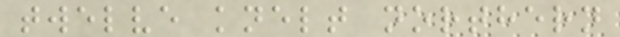twelve knelt northern
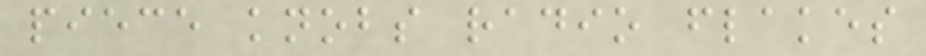piece knobs radio flakes
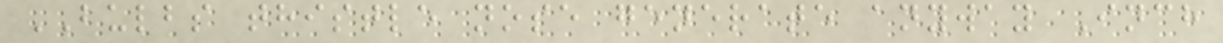BULBS thistle nose generate anyway Inch
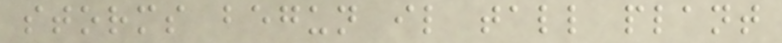storms begun il tall plant
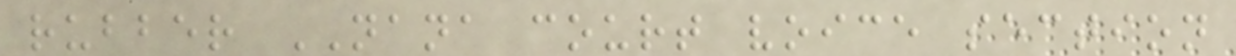rubber NANA court voice section
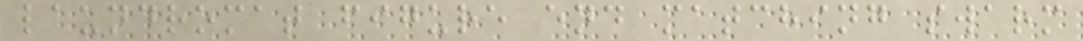laundromat figure end matching swarm
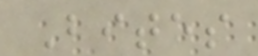Bites
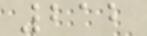212
